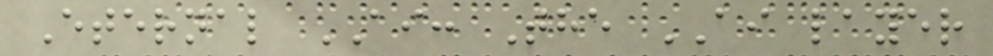Eternal AI: The AI layer
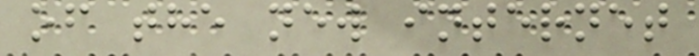of the new internet
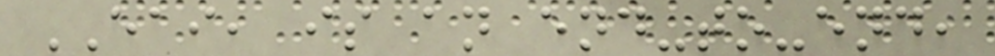EAI, is an end-to-end,
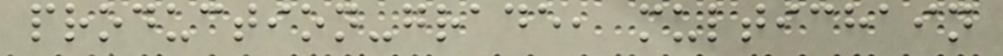production-grade, multichain
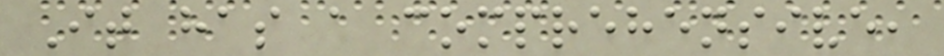It has a comprehensive,
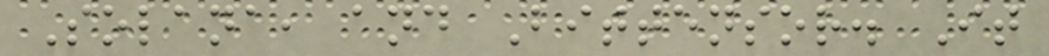Solana, and Bittensor. It
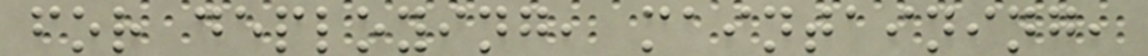for deploying, maintaining,
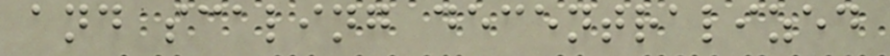and scaling decentralized
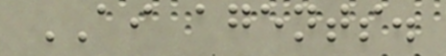AI agents.
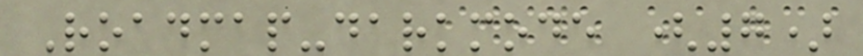Roadmap-darkmode (7)
